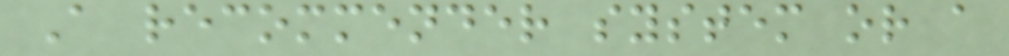A recommender system or a
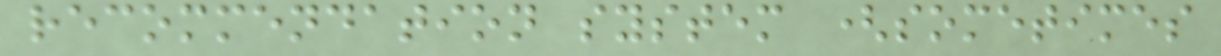recommendation system (sometimes
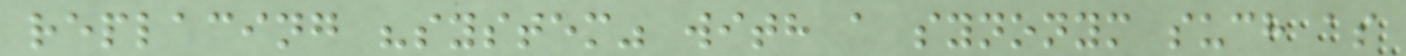replacing "system" with a synonym such as
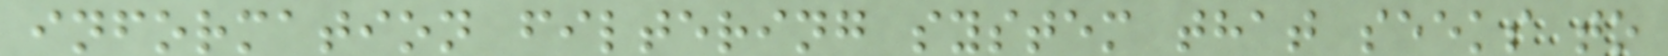information filtering system that seeks to
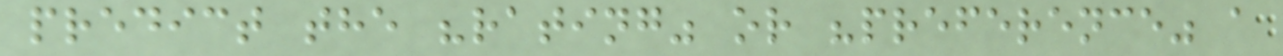predict the "rating" or "preference" a
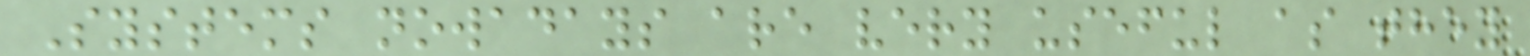Systems nowadays are very useful as they
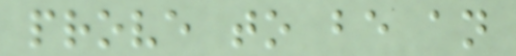prove to be an
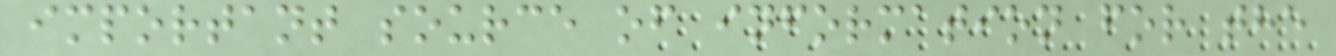important source of information for the
